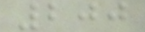200
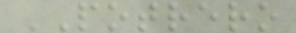POTRERO
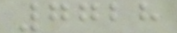7728
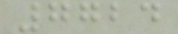7724
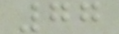77
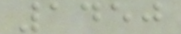1450
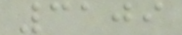3109
